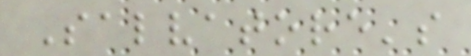Salvatore's
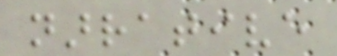narrative
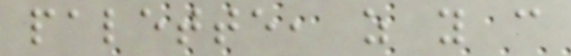palette, as you can
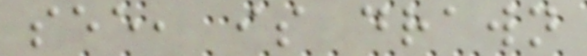see, is drawn
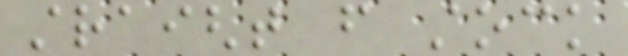straight from stock
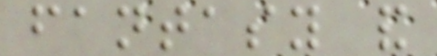fantasy and
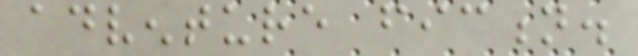adventure fiction.
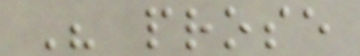His prose
